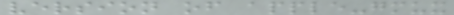version of apple-gmux
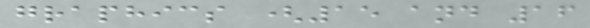graphics (15 and 16
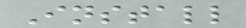Install
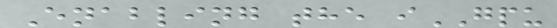Enabling the iGPU
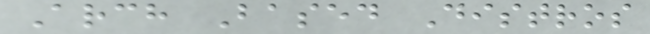Arch Based Distros
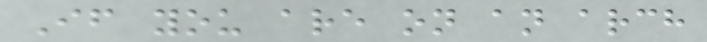If you are on an arch
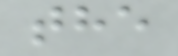the
